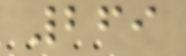269
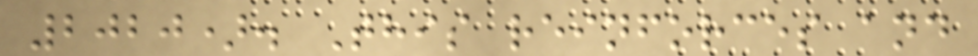2020). This reinforces and
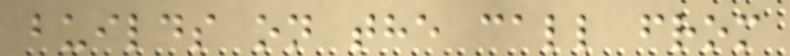builds on the call from
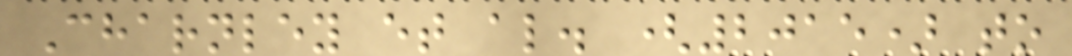Charnley et al. (2015) to
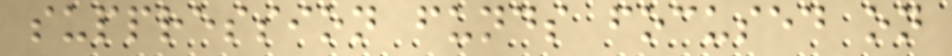suppression funds focused on
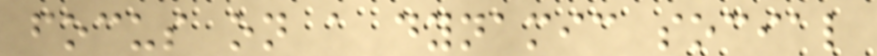focus on a dynamic social
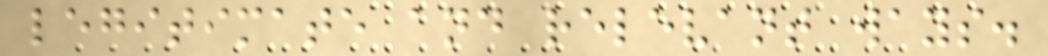legitimate and relevant ways.
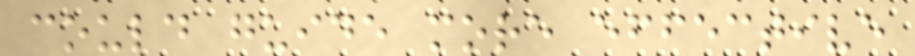could guide more effective
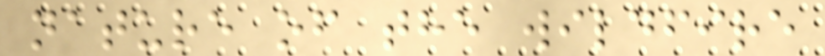nature of the wildfire
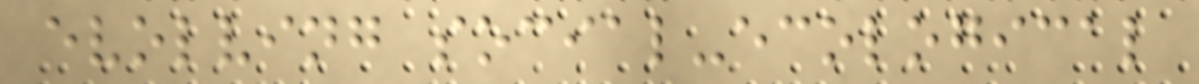evolving social-ecological
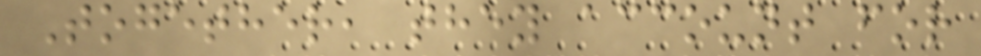Together, they account for
